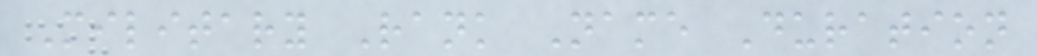Military Rank Name Duration
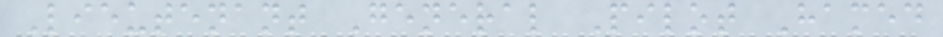Lieutenant General Pilot Hamed
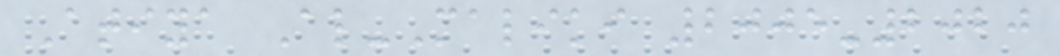Atiya Al-Maliki 2005-2020
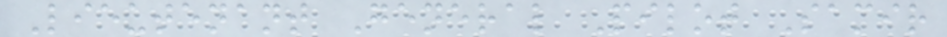Lieutenant General Pilot Samir
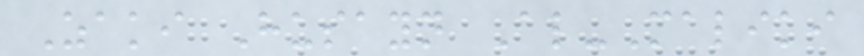Zaki Husayn Al-Maliki
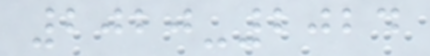2020-2024
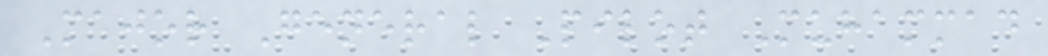Major General Pilot Muhammad
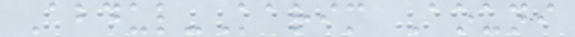Abdul-Karim Aouni
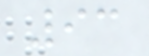93
